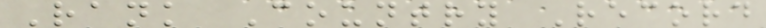Rank Country Record
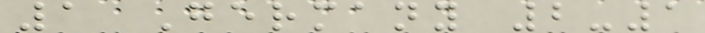1 Germany 2-1
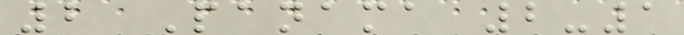2 Panama 2-1
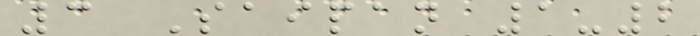3 Saipan 1-2
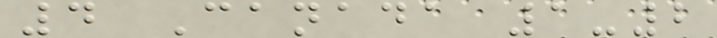4 Canada 1-2
